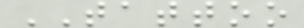TATTOO
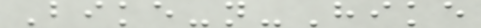Bike-n-Hike
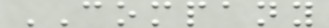COMPANY
